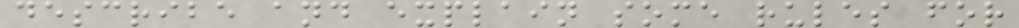describe and explain some rules for
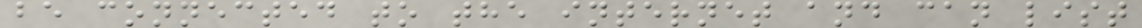be connected to the internet and can list
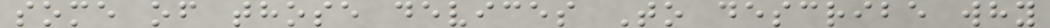some of those devices To describe why
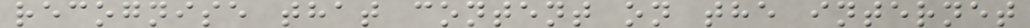recognise that content on the internet
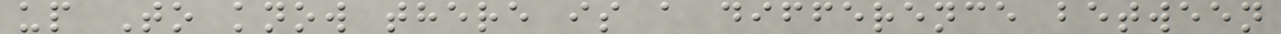up To know there is a difference between
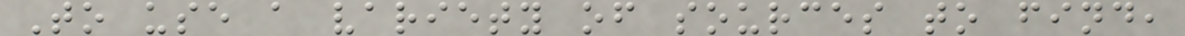To use a variety of sources to find,
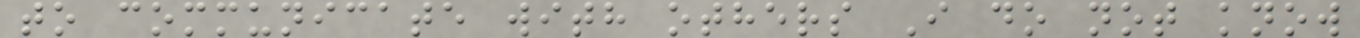to communicate with others I do not know
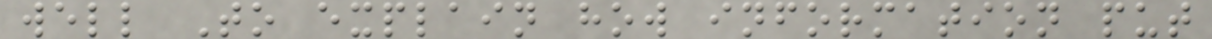well To explain how information put
